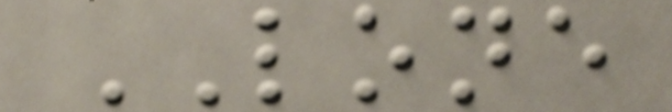LONE
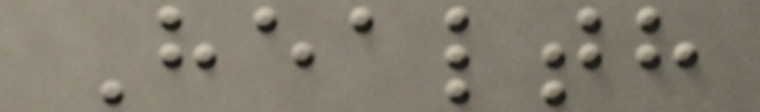Health
